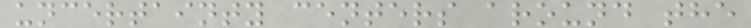uncertainty centers around the
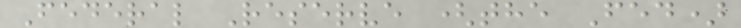Federal Reserve (the Fed)
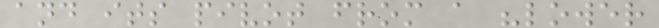and its pivot from a "lower
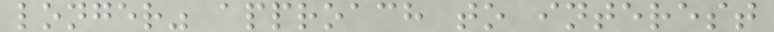longer" approach to interest
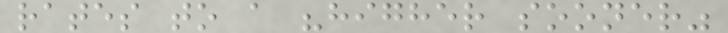rates to a "higher sooner"
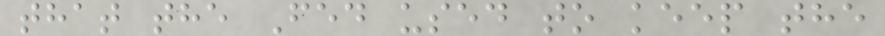that the Fed used to keep the
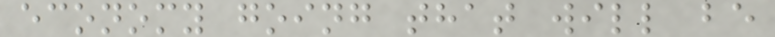economy going that will be
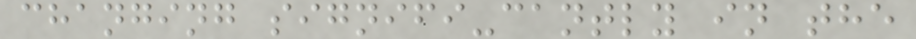changing signifi-cantly in the
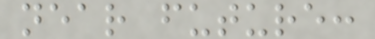near future:
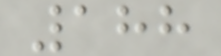188
